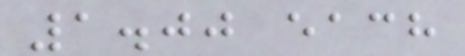1.00 each
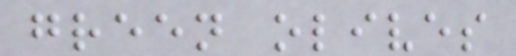green olives
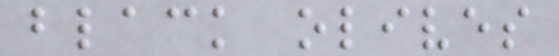black olives
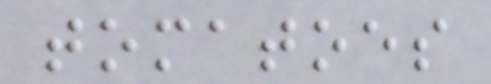tomatoes
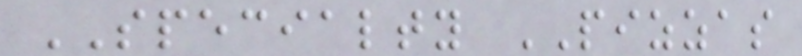SPECIALTY PIZZAS
